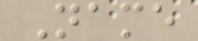Name
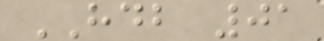HDB 01
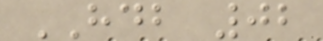HDB 02
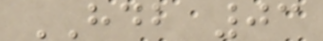HDB 03
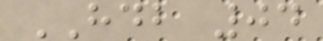HDB 04
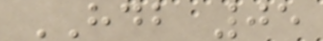HDB 05
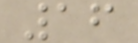16
